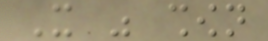It was shown
